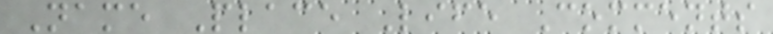Name Place Life Comments
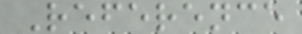Reference
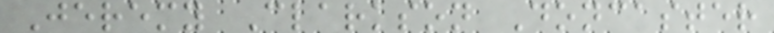Jeremy Clarkson Doncaster
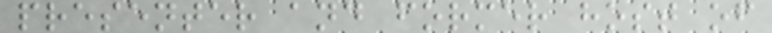presenter and former host of
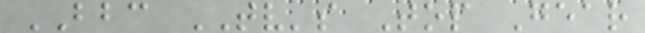BBC TV's Top Gear
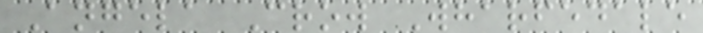Angela Crow Wharfedale
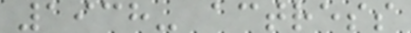1938- actress
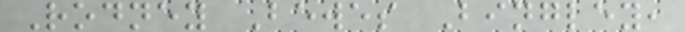Rodney Bewes Bingley,
